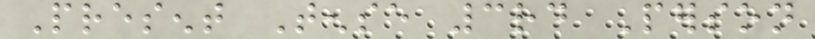Present Tense 3rd Person
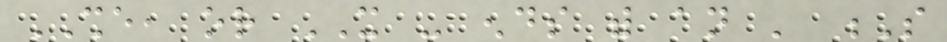SHE, or IT - ends with an ' S
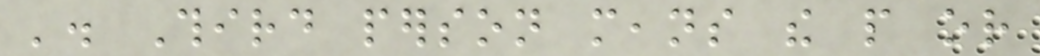'. Third person means the people or
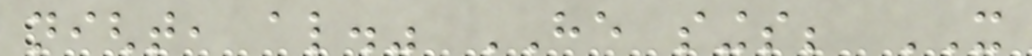night, also." HE sings; IT
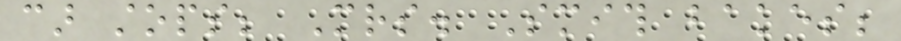car stops; Mrs. Smith bakes;
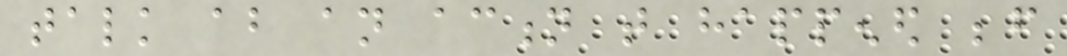talk about an action that happened before
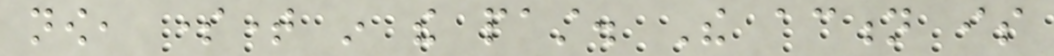now, sometime in the past. The action is
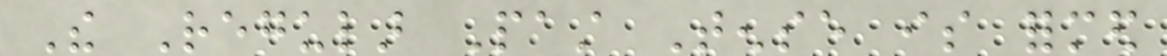The Regular Past Tense is formed
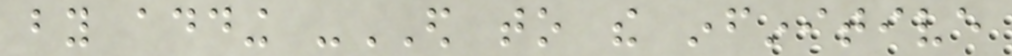by adding -ED to the infinitive
